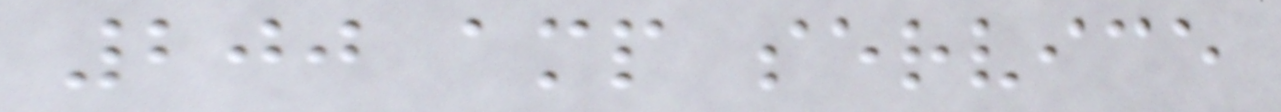200 amp service
